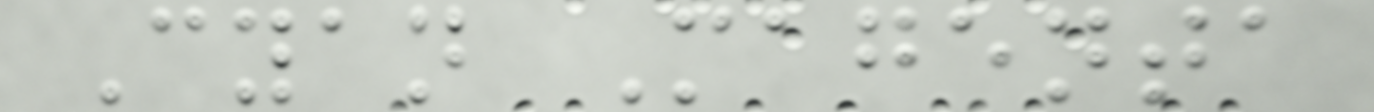Cyan Magenta
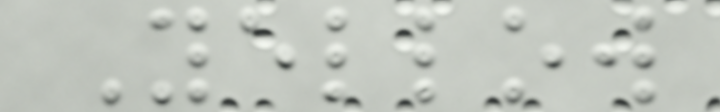Yellow
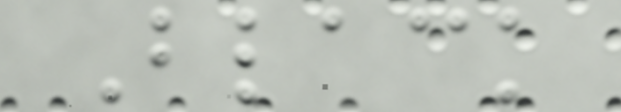Black
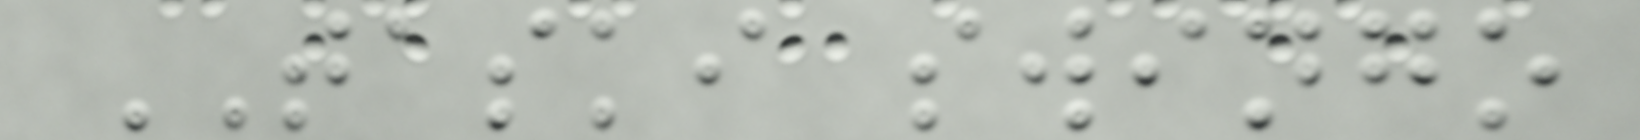TASKI swingo
